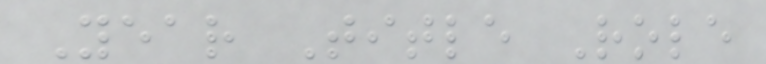Year Title Role
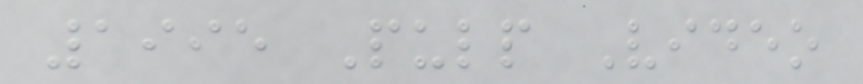1995 Pulp Video
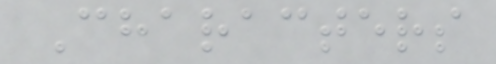Characters
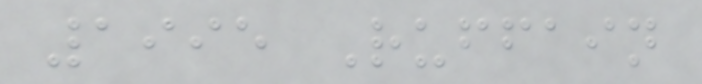1995 Ruffain
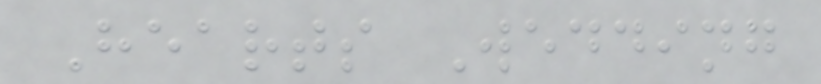Hearts Wedding
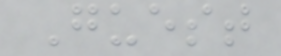Guest
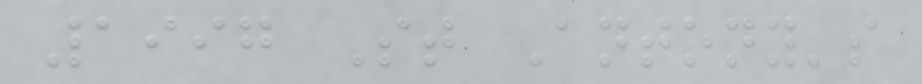1997 St Antony's
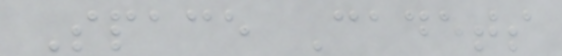Space Cadets
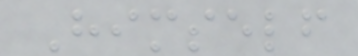Himself
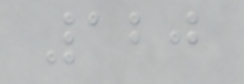120
